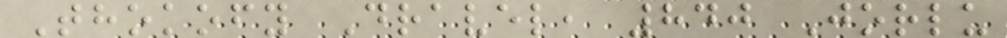Thokofy Dravel, 840 Jorlu
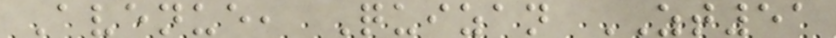Avenue, Quizan ZT51
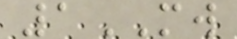1MW
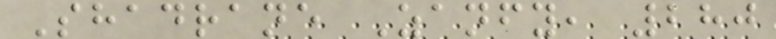Shadrane Zanfy, 280
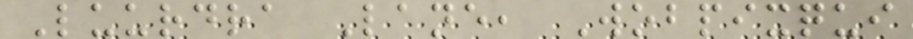Luurdra Lane, Wobpixqui
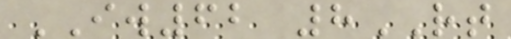IW62 8RT
